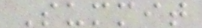Summit
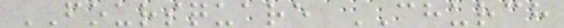FOURSQUARE CHURCH
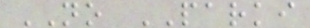NO PARKI
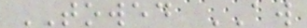TOWED AW
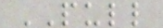PULL
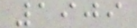1909
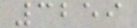3259
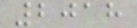2018
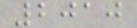2010
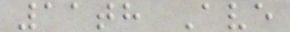11th Ave
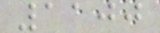1100
